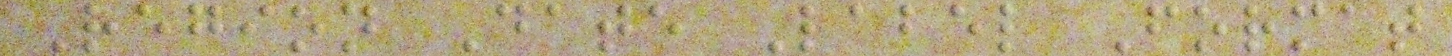Region Date Label Format
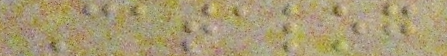Catalog
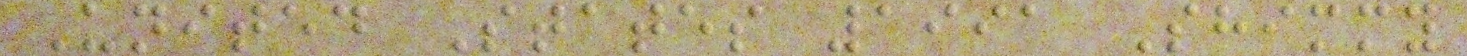United States 1991 Shimmy
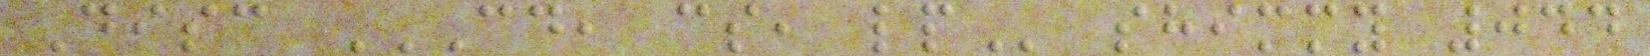Disc CD, CS, LP shimmy 044
